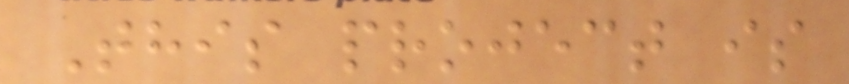This project is
